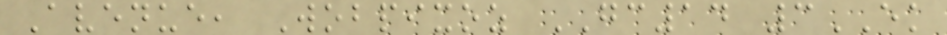Avenue, Wobpixoz GC14 3EK
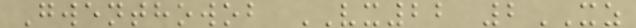Gwenthowob VX22 2XZ
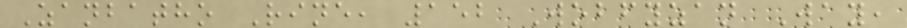Zanbatho Rine, 152 Wobfyzan Way,
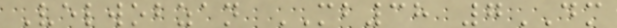Velwobzan MB38 7DM
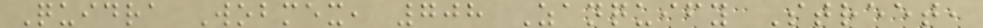Quidra Wobmex, 708 Zanquify Street,
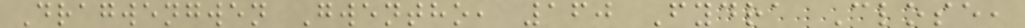Dragwengwen Gwentho, 160 Fydra Close,
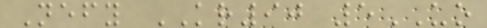Nefy KR90 5UO
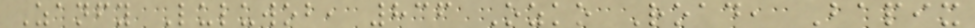Zanfy Luluwob, 836 Ozko Road, Bapix
